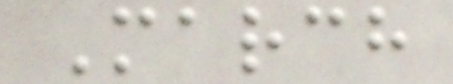March
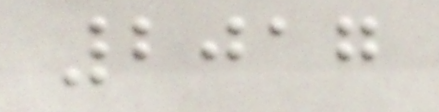2017
